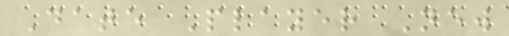Date Player New
